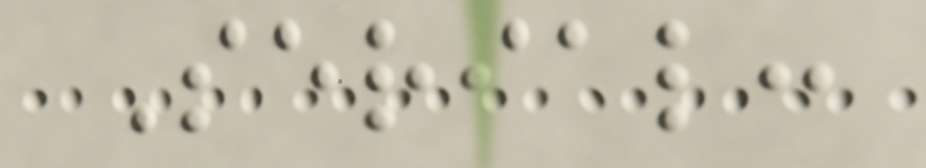Serial:
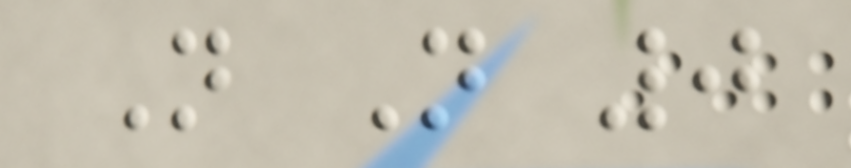N N 0
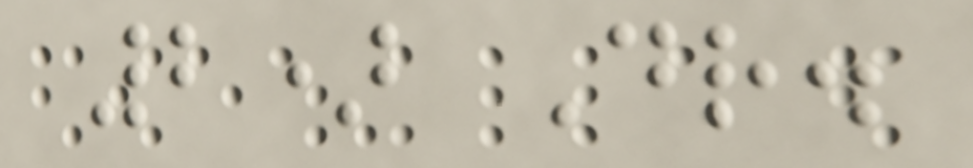2) Dr.
